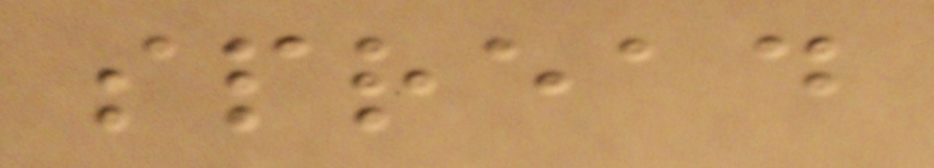spread
